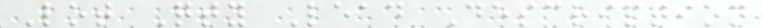Lot Qty Lead Description
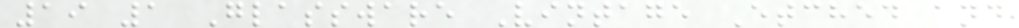19 1 Glassware Vintage Etched and
